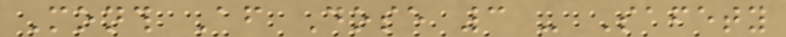Month After Dose 3 - Safety
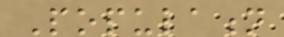Population
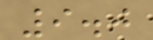9.0
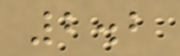2.2
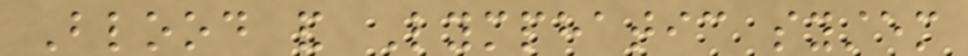Blood and Lymphatic system
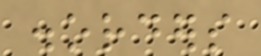disorders
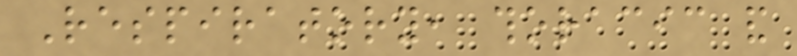Respiratory, thoracic and
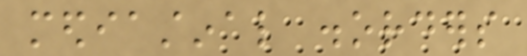mediastinal disorders
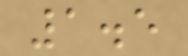1.5
